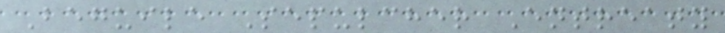Beguile Sepulcher Entreaty
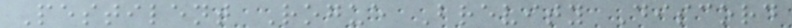Pestilent Rogue Brevity Discord
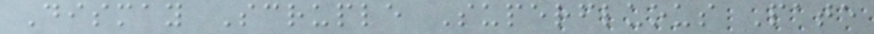Dismay Scruple Superfluous Pate
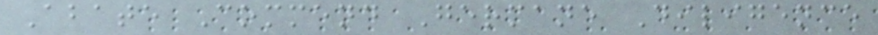Abate Commend Germane Diligence
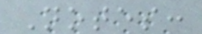Notes:
